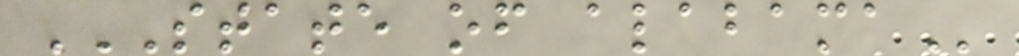STATE OF ALABAMA
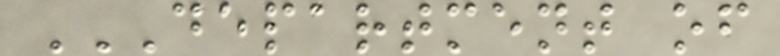DEPARTMENT OF
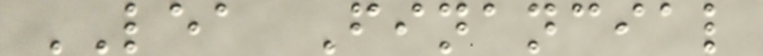LEA Financial
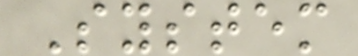System
